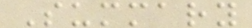Summary
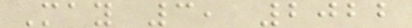May 3, 2022
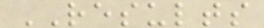RESULTS
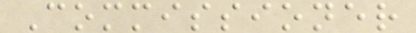Commissioner
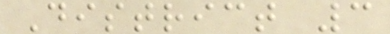District 3
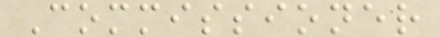Commissioner
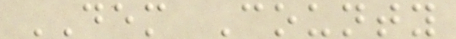DEM County
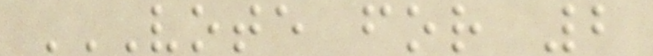VOTE FOR 2
